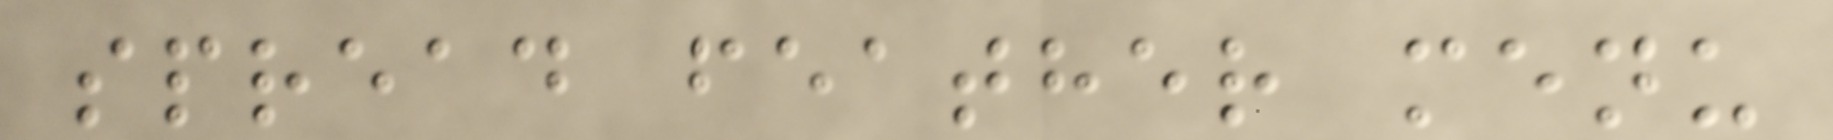spread feather menu
